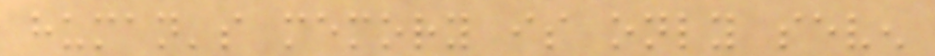human's memory is only seven
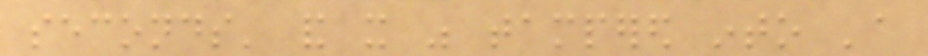seconds' and it was tampered into 'a
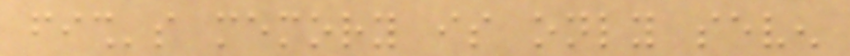fish's memory is only seven
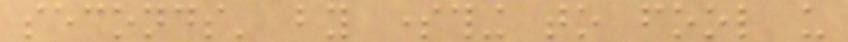seconds' by something to fool us
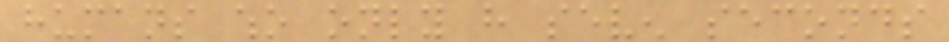humans who only have seven seconds
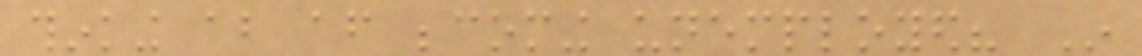thinking about after becoming unemployed? In
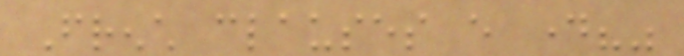French clauses every day?"
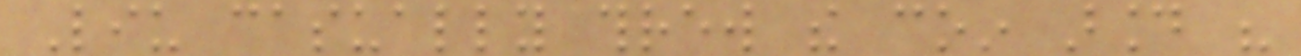Liu casually threw the coin around his
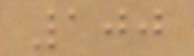100
